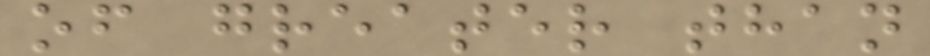of greater than
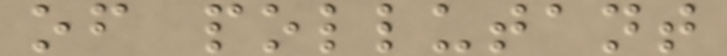of pollutant
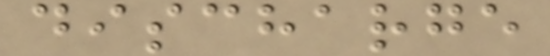discharge
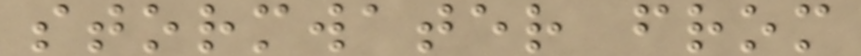stormwater from
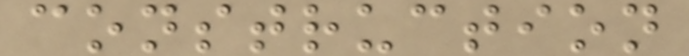construction
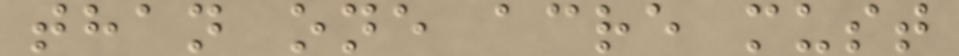than one acre must
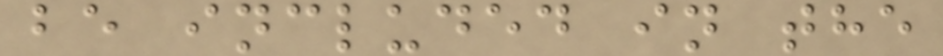be included in the
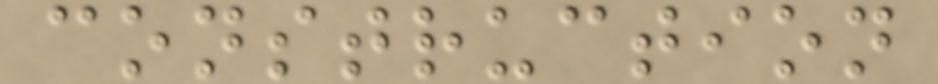construction
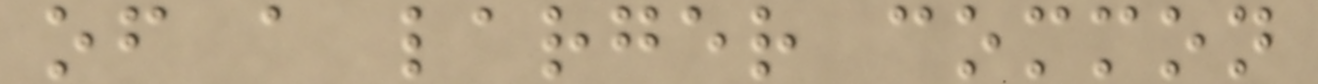of a larger common
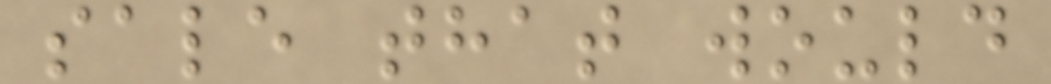sale that would
